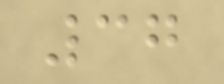37
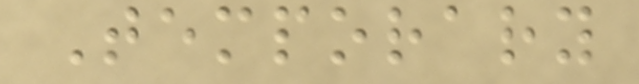Temporary
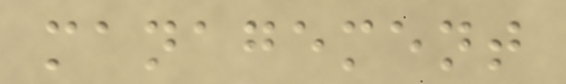management
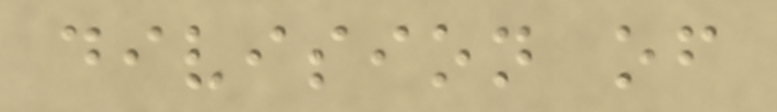division of
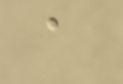a
